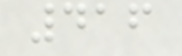416
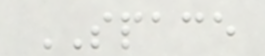SPACE
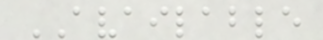AVAILABLE
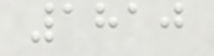1810
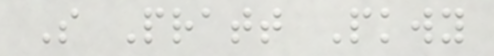S Pratt Pkwy
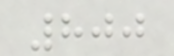800
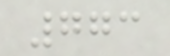773
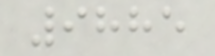9885
